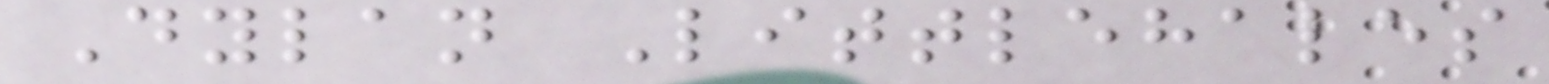Dylan Littlehales
